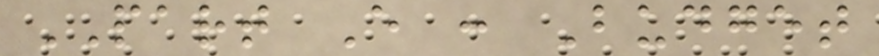PART E : Budget
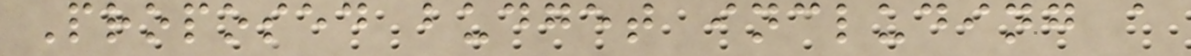Proposed budget including a
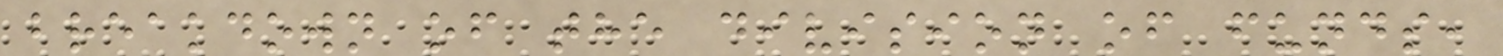breakdown of the division of funds,
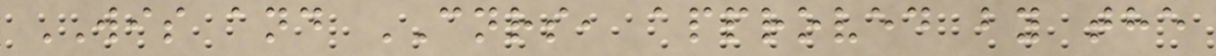WIS and CNRS, approved by the
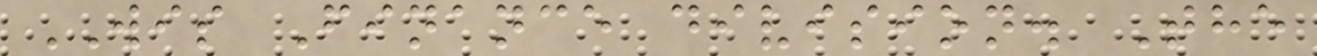WIS Finance division. The
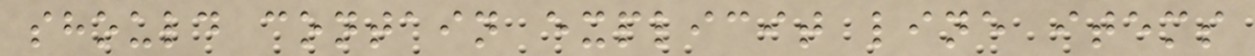should contain explicit line items
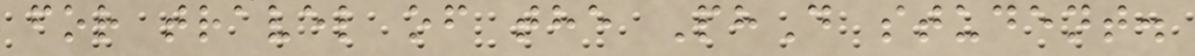for travel of the PhD student.
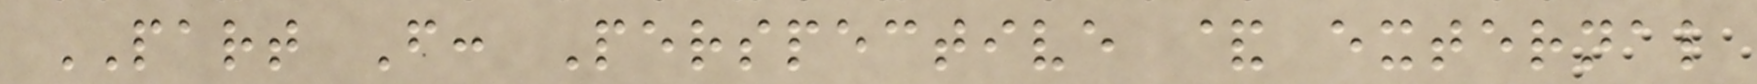PART F: Perspective & external
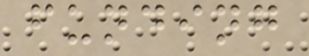funding
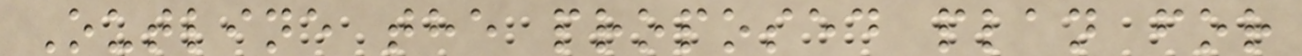Outline the proposed plan for
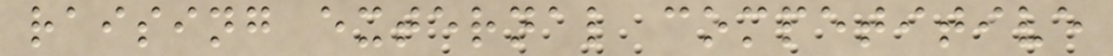raising external competitive
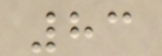83
